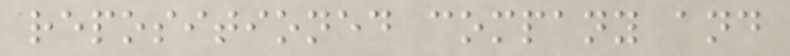repositioned company and
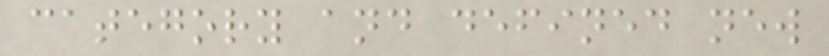category and defined new
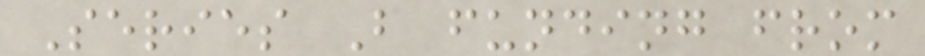Series B funding from
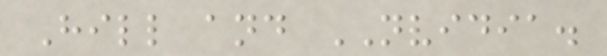Hill and NVIDIA.
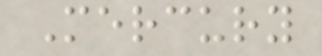Mercury
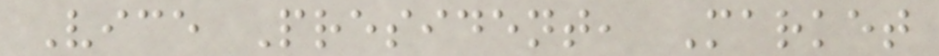Vice President, Market
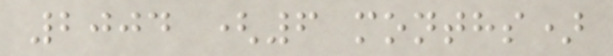2004 (6 months)
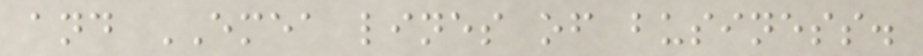and EMEA lines of business.
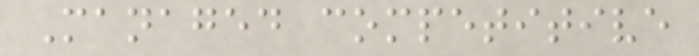Managed competitive
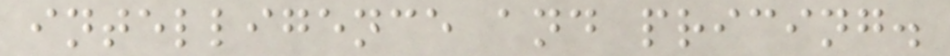intelligence and pricing.
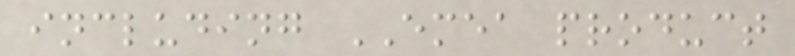including EMEA product
